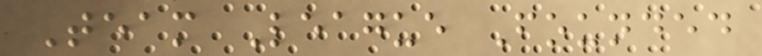Team League Founded
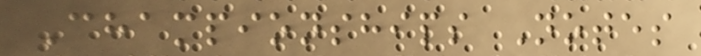Championships Notes
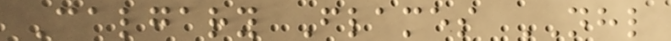Calgary Flames NHL
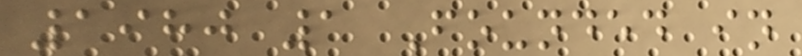1980 1 Founded in
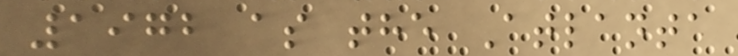1972 as the Atlanta
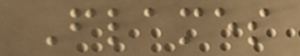Flames
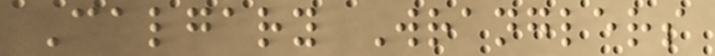Calgary Wranglers
